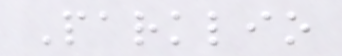Parklio
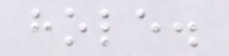hole.
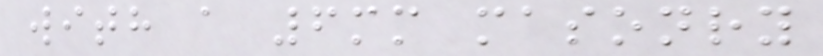with a 6mm masonry
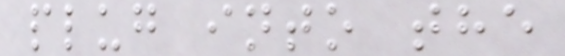plug into the
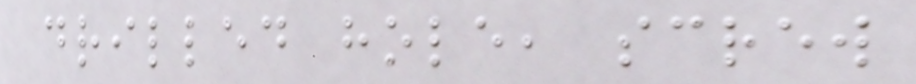drilled hole, screw
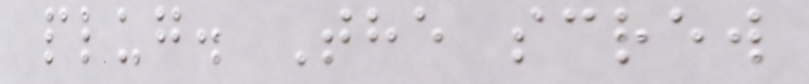plug. The screw
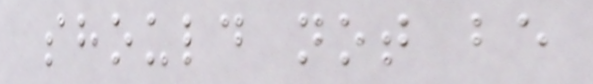should not be
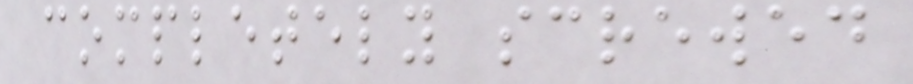completely screwed
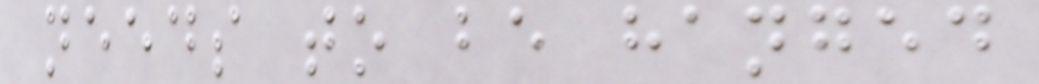needs to be hanged
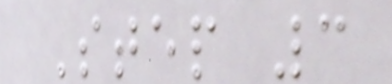Step 3
